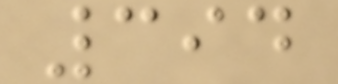394
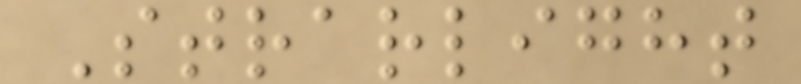Strarlight
